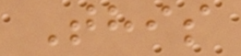This
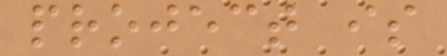project is
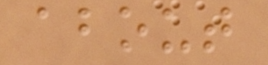about
